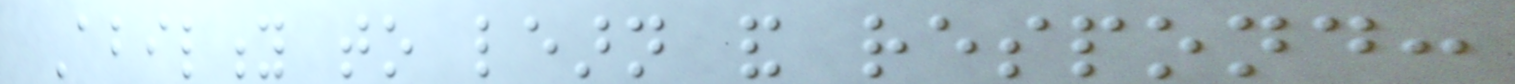Ability to learn and respond:
